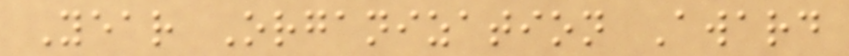Year Organization Award
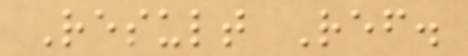Result Ref.
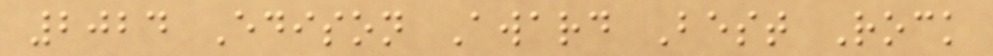2024 Edison Award Best Rock
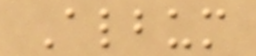Album
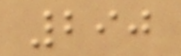290
